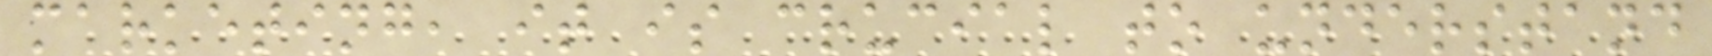marketing, it is crucial to understand
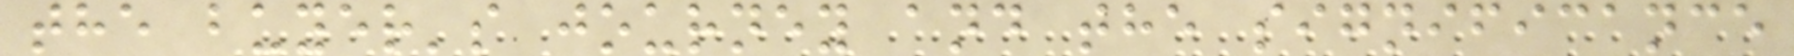the buyer's journey and the significance
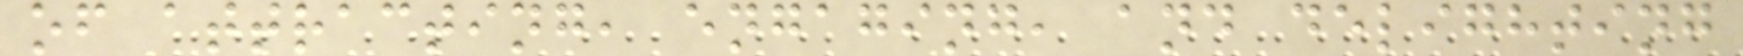of attracting, engaging, and delighting
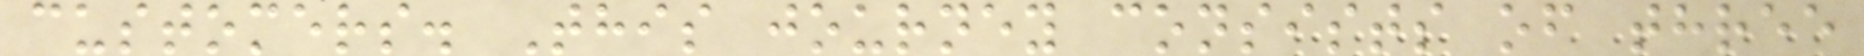customers. This journey consists of three
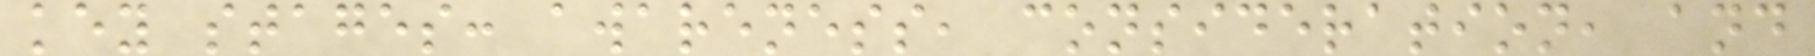key stages: awareness, consideration, and
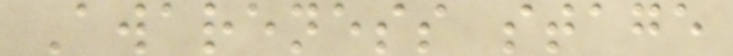Awareness stage
